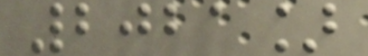2021]
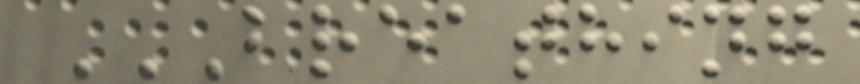BREATHING
